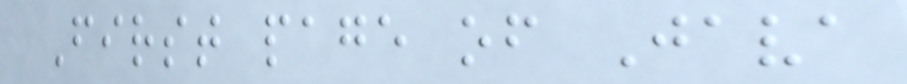First page of Java
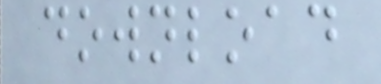download
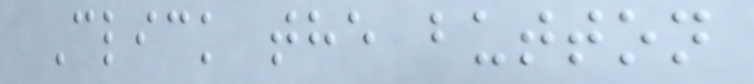Click the button
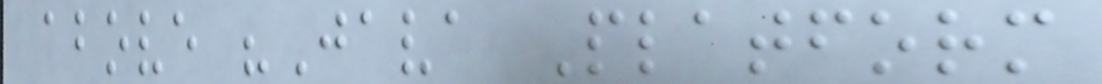above "Java Platform
